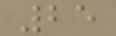25
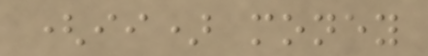(ii) money
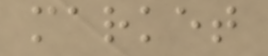market
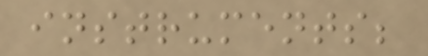instruments;
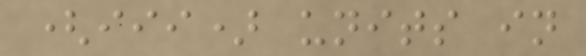(iii) units in
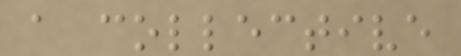a collective
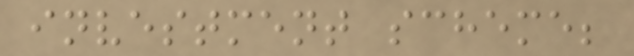investment scheme;
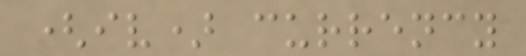(iv) currency
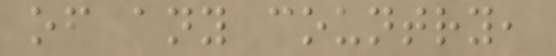of any country,
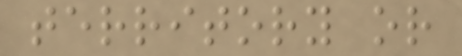territory or
